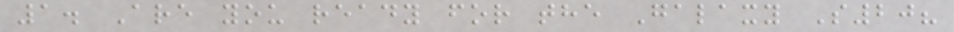1. Are you ready for the Galaxy S20?
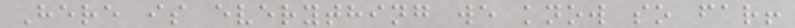Here is everything we know so far!
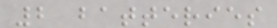2 batteries
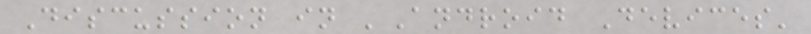Discussion in 'Android Devices'
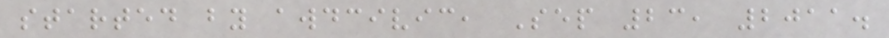started by awdcivic, Sep 23, 2011.
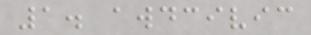1. awdcivic
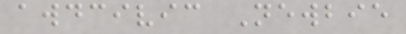awdcivic Newbie
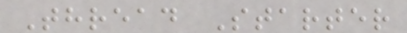Thread Starter
